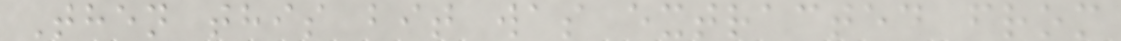Then this bit was extracted from
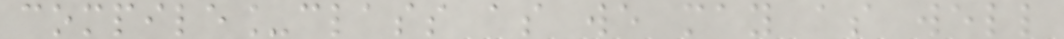compile_class as we may as well
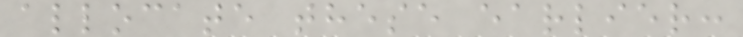allocate these earlier:
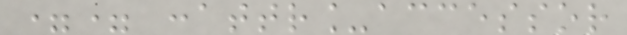== :attr_accessor
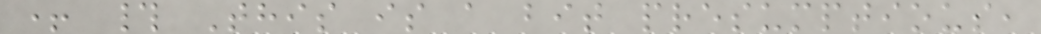+ # This is a bit presumptious,
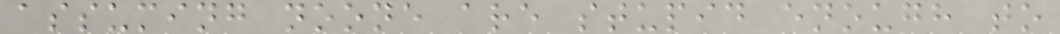assuming noone are stupid enough to
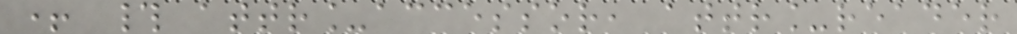+ # attr_accessor, attr_reader
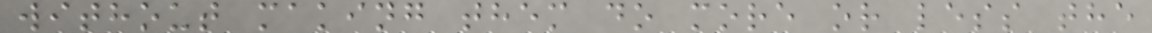without making them do more or less the
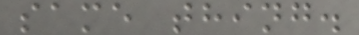same thing.
